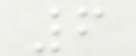6
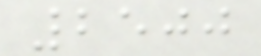2500
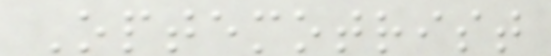Optemotrist
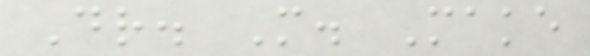Dr. M. Make
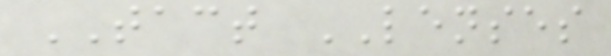TACT LENSES
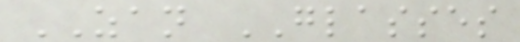ZAN GLASSES
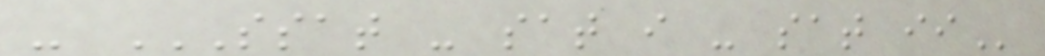- SSAT - SAT I - SAT II
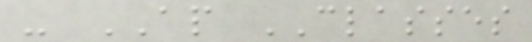- AP CLASSES
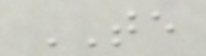TE
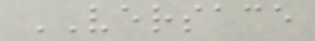VERSACE
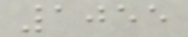1055
